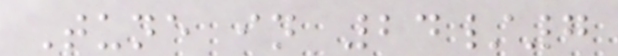Tune in 24/7
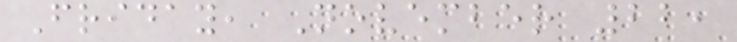Friday, November 22,
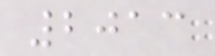2013
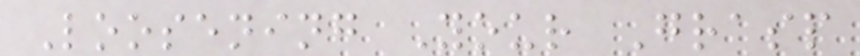Loosening Your Grasp
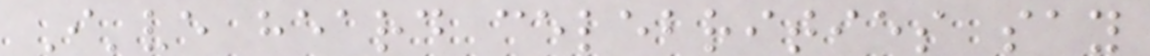I've heard celebrities say
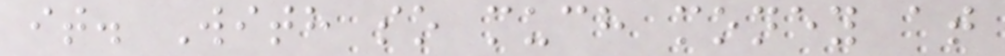it. With so much money at
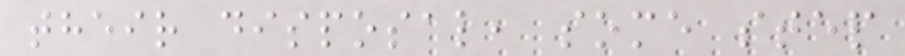their disposal, some step
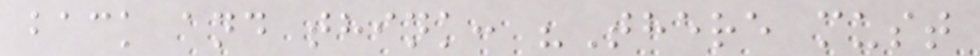back and think: "There must
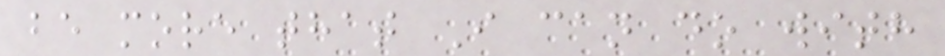be more that I can do with
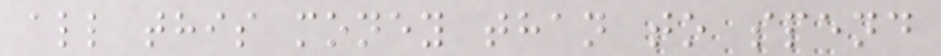all this money than to spend
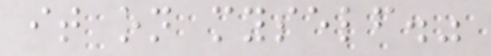it on myself."
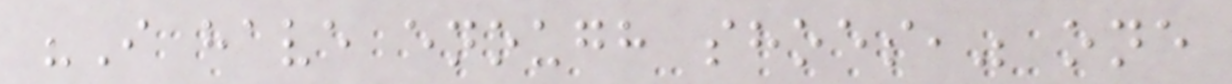"I have enough shoes," one
